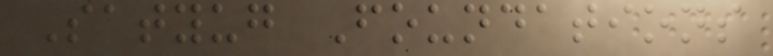Satyug Foundations
